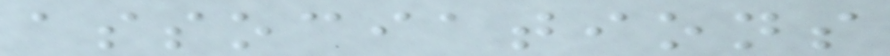associations
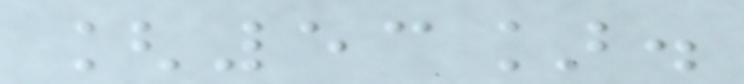[53].
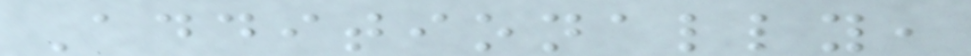Additionally,
